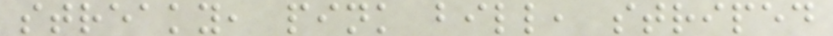streaky, pink bill, striped
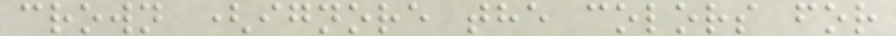crown (ignore the colors for
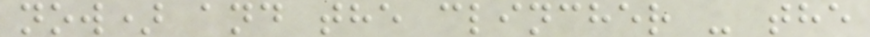now) and the clincher - the
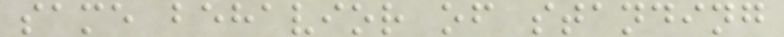same behavior of standing
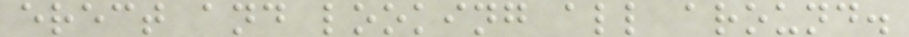erect and looking all around.
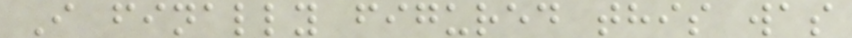I finally figured this was
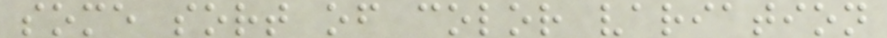some sort of color variation
